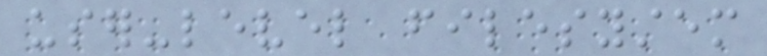user-level filesystem
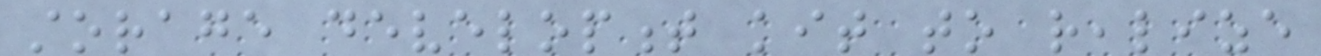storage development kit to realize
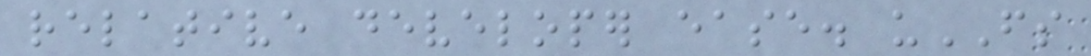relative developer ease. uFS
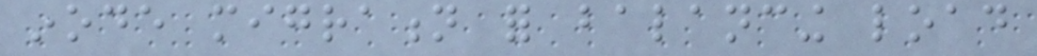inode migration for balancing load
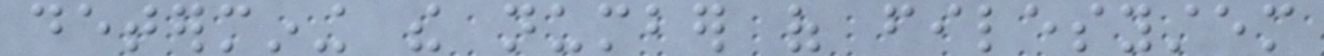determining the number of filesystem
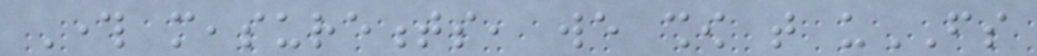Through measurements, we show that uFS
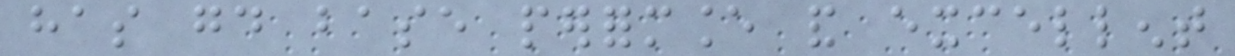has good base performance and excellent
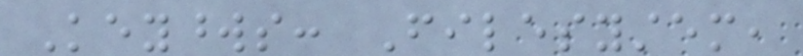Keywords: Filesystem,
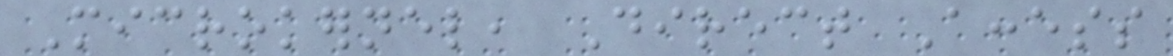Microkernel, Direct Access
